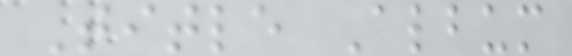Title Album
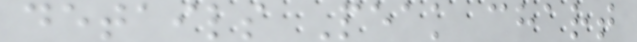details Peak chart
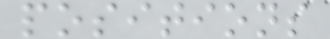positions
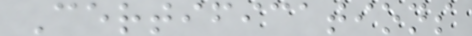Certifications
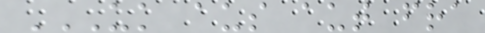UK AUS AUT FRA
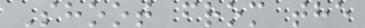Shoot from the
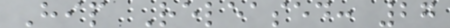Hip Released: 27
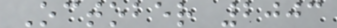October 2003
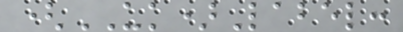(UK)Label:
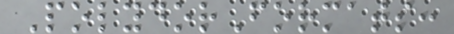PolydorFormats:
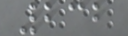232
